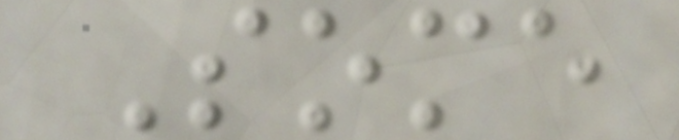Some
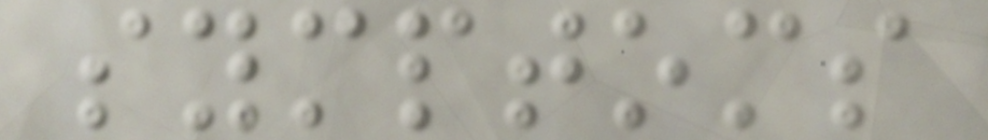symptoms
